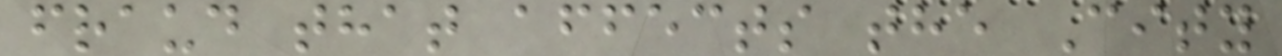fraud that affects the City
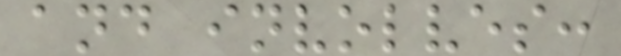and involves:
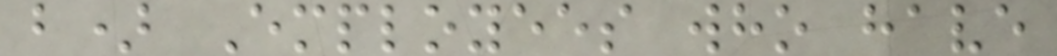b) Employees who have
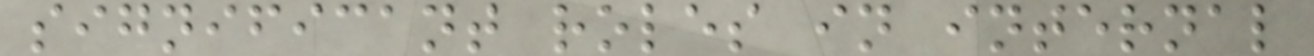significant roles in internal
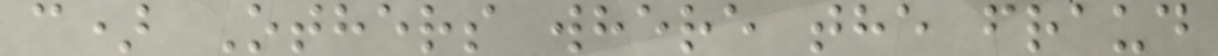c) Others where the fraud
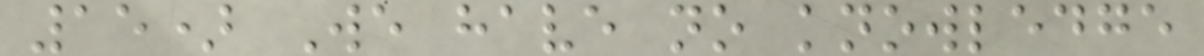15) We have no knowledge
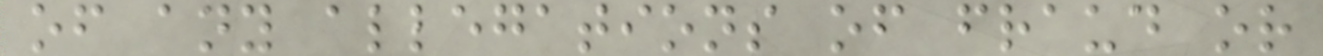of any allegations of fraud or
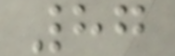87
